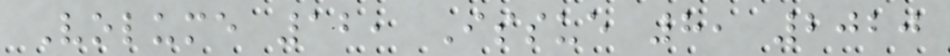Volume 12, Issue 8, 2020
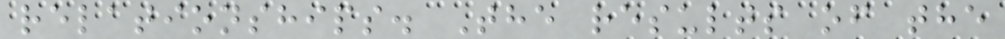relationships. The results of the
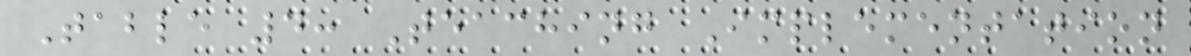Table 4: Teaching Implementation
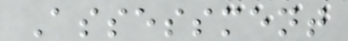Assessment
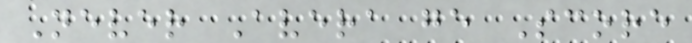Never Avera ge Score
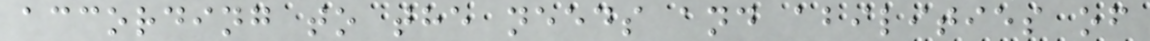according to the needs and abilities of
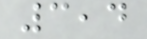3,4
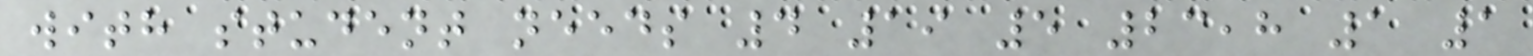with student needs 4 19 5 23,8 1 1
